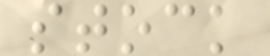stock
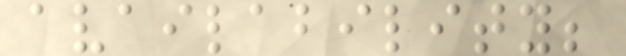availability;
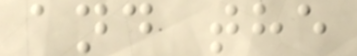and the
